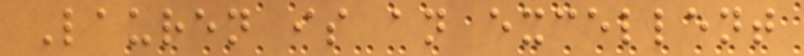Lauren is an excellent
